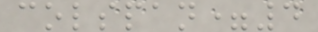colspan=4
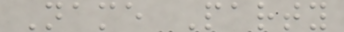Name Party
